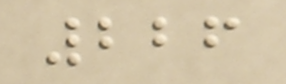226
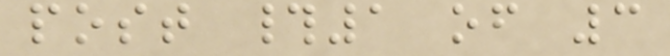post #1 of 3
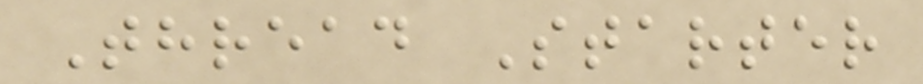Thread Starter
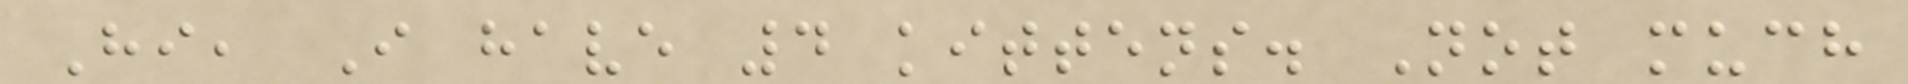Hi, I have 4 kittens. Not much
